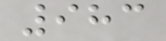983
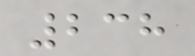238
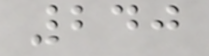240
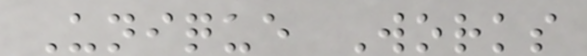Unique Works
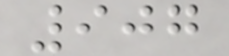907
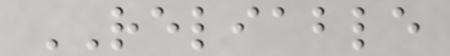RELIABLE
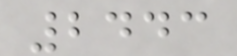2443
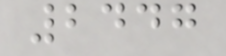2447
